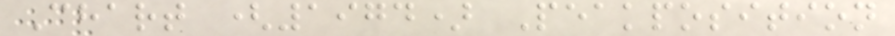Chart (1974) Peakposition
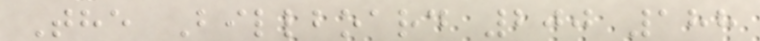The Billboard 200 188
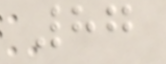87
